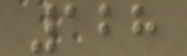128
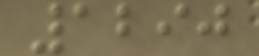1290
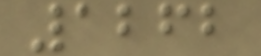1262
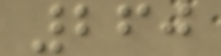260
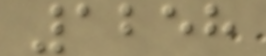1258
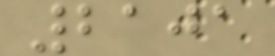2101
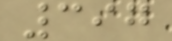397
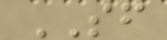SF
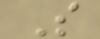S
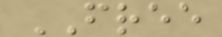FREE
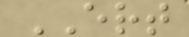ERT
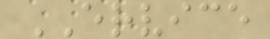ERVICE
